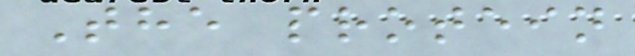The protein
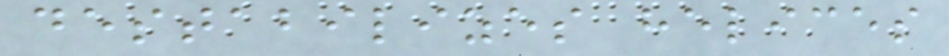destabilizes helices
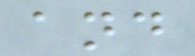and
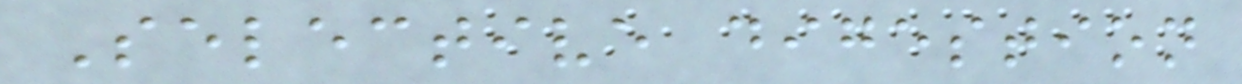Selective digestion
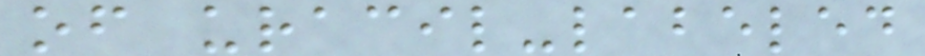of uracil-labeled
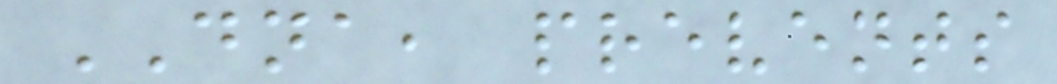DNA, prevents
